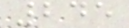245
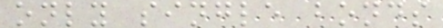only single bonds
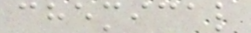chemical
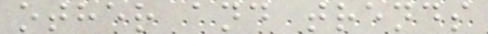other and trends
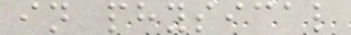in physical
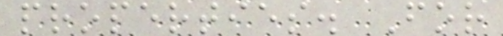properties. For
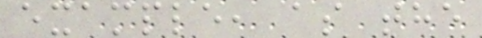example, as the
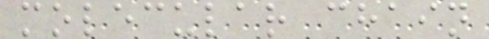molecular chain
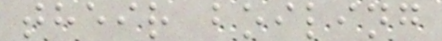their boiling
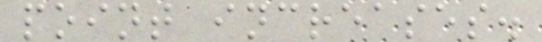point increases.
